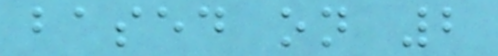based on 2
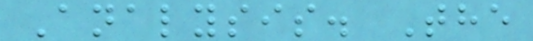Analysis. The
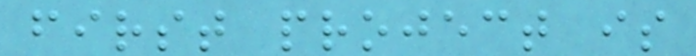first project is
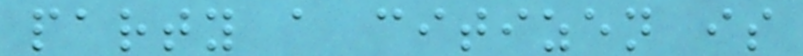party a citizen is
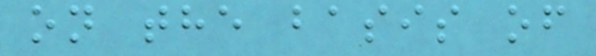on the basis of
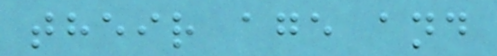their age and
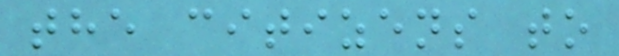the citizens to
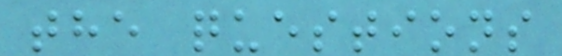the questions
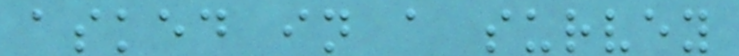asked in a survey
